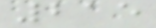215
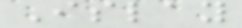Islay
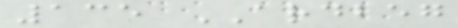135 ARDBEG
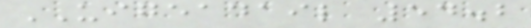UIGEADAIL 54.2
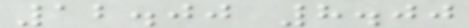12.00 8.00
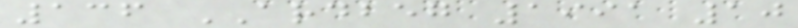136 ARDBEG 1991 10
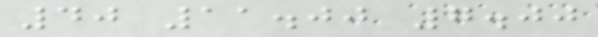40 11.00 7.00
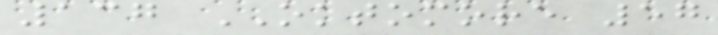137 OKTOMORE 57
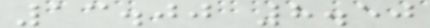13.00 8.50
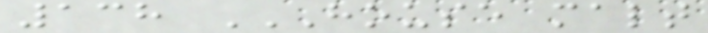138 HOUSE MALT
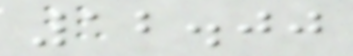12.00
